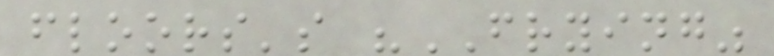floors's "FRYING"
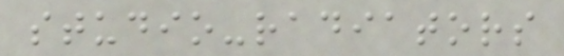studio-radiators
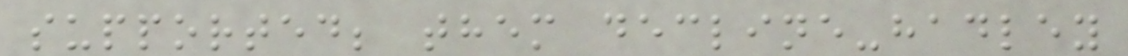supported; them decline-hadley
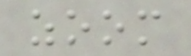zoom
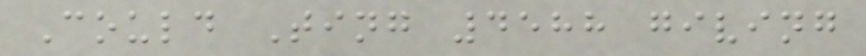Could Ting 4588 giving
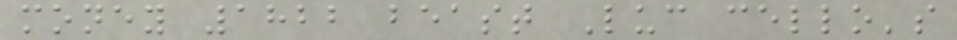money 1822 beast Luc cello's
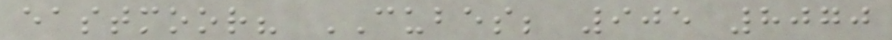eastmoor? CUBES; 905 8070
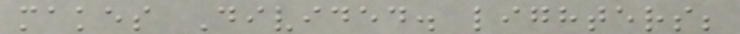makes Divided. lighters;
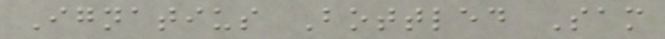Ignatius Bottled Sam
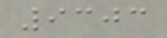9303
